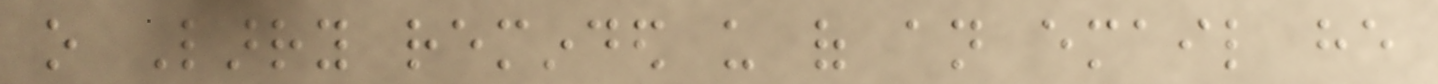o Larry reminded us of an email he
